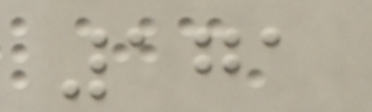171
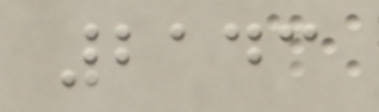2143
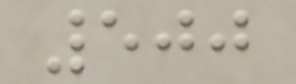500
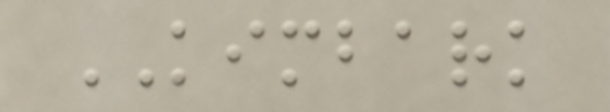KIMBARK
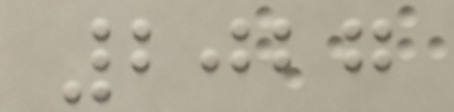2027
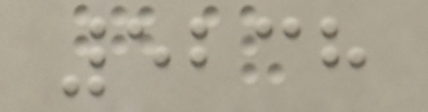5238
